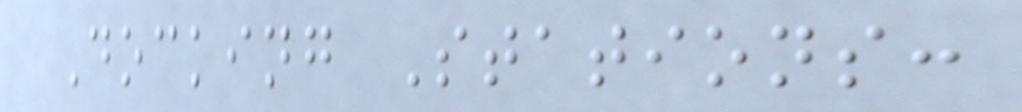Docking Stations:
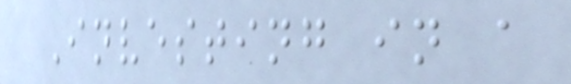Investing in a
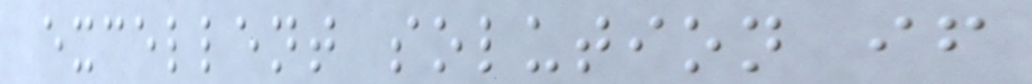excellent solution if
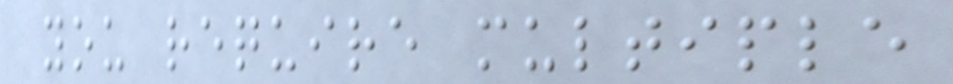you require multiple
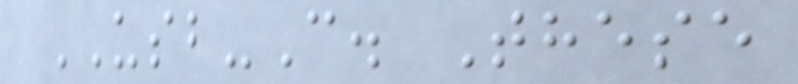USB-C. These
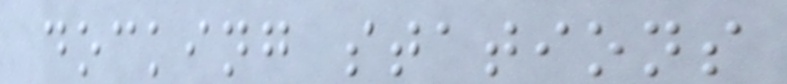docking stations
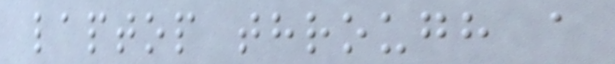laptop through a
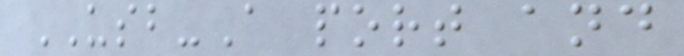USB-A port and
